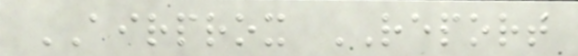AIRPROX REPORT
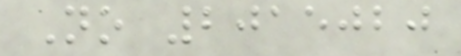No 2015020
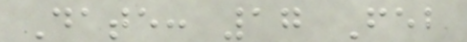Date: 17 Feb
